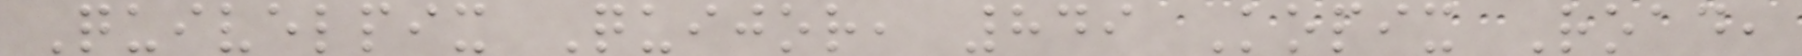Quivelpix Quijor, 849 Kopix Road,
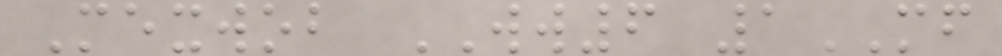Mexwob WW6 1MF
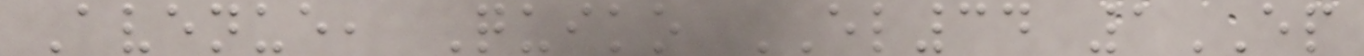Avenue, Quiko EL34 1EP
